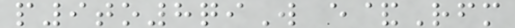p9to8qiW e&Rfm
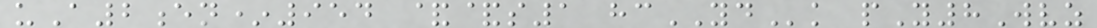uA2en*954 &&s1 hcYDk pY8Wvz
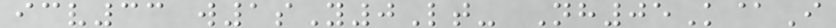icv33 w1sY0Lt- Nh05K@I
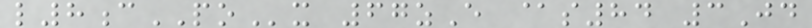l8cPOx 67zE @s84 3Jd
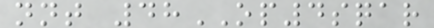nnt 48OP4sqar
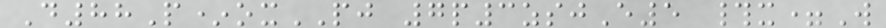D88P*oxPJ 7p3zsjE5 #x=W
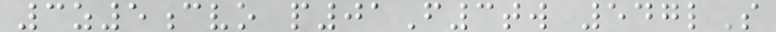3z5cvo p01F3tw 547lS
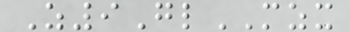Z9GlMZX
